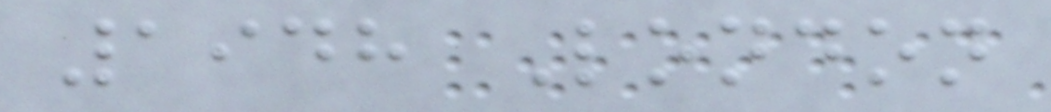1948 London
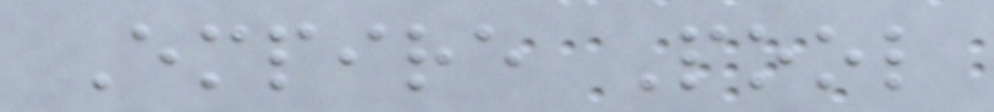Empire Pool
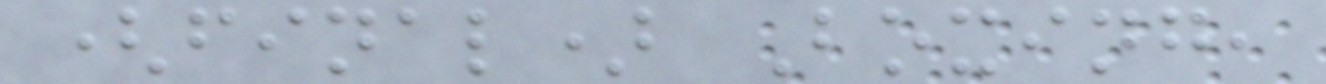(final) Boxing,
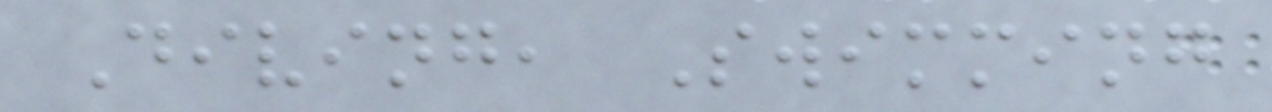Diving, Swimming
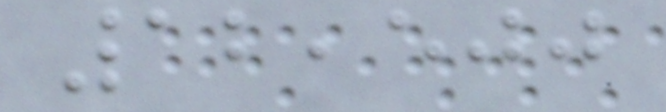12,500
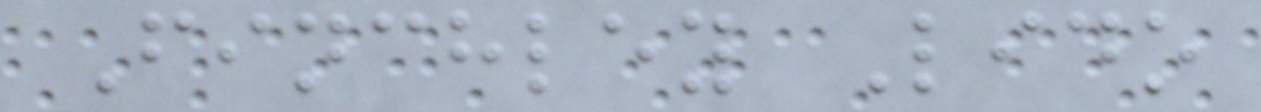Finchley Lido
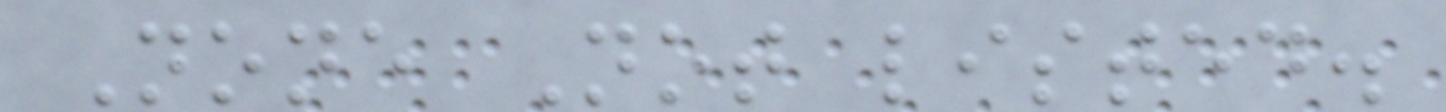None Not listed.
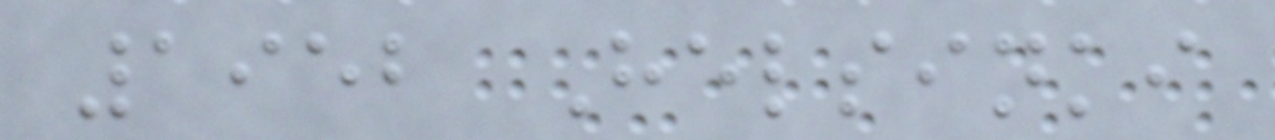1952 Helsinki
